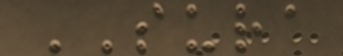SURA
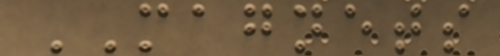MAGNETS
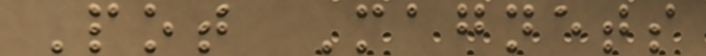Pot Magnets
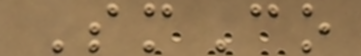SmCo
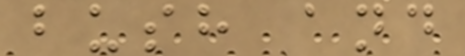bush and
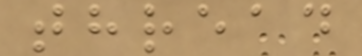thread
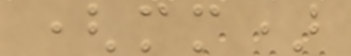(mm)
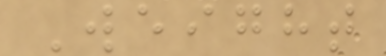Weight
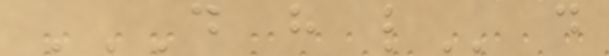D H L d
